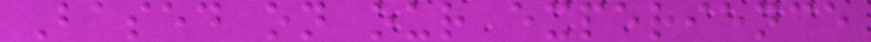Based on our experience
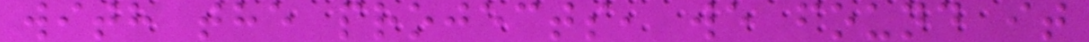with the projects, we found it
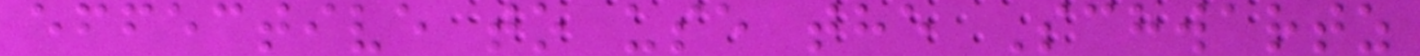effective to use the Schwartz
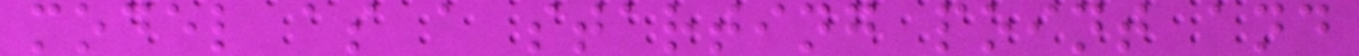model as a starting point and
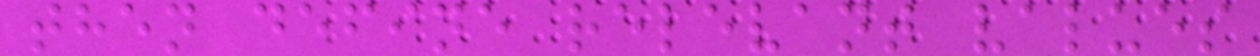then define relevant values
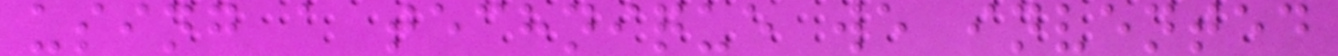using a technique we invented
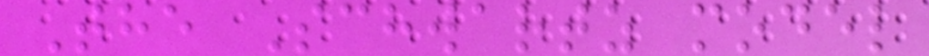The Schwartz model
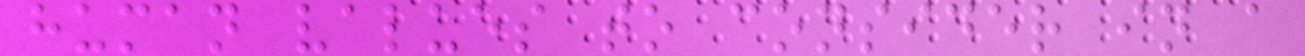human values to consider in a
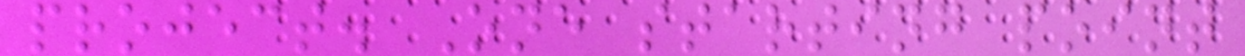project. One starting point
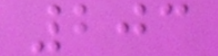203
